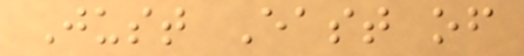Just East of
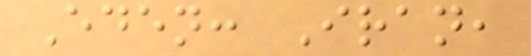Eden: Iran,
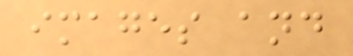images and
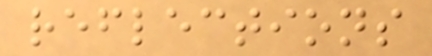reflections
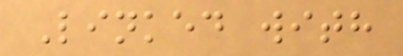Linked with
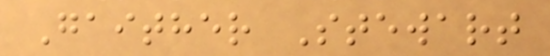Gaither Stewart
